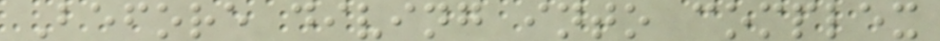Before diving into complex
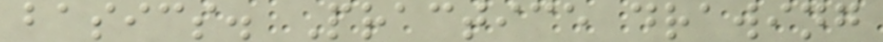basics. Practice drawing
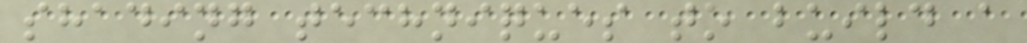shading techniques to build a
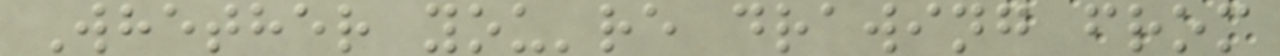Whether you're drawing from
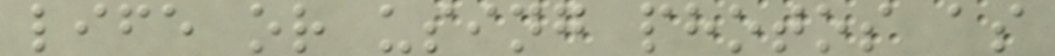life or using photos as
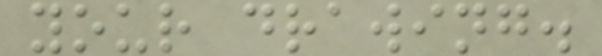your drawing.
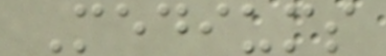Mediums
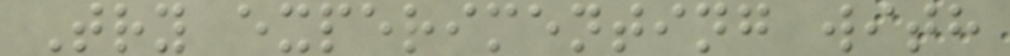Try experimenting with
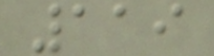119
